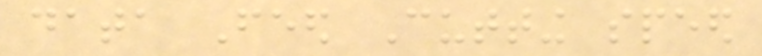data Feed Cutting speed
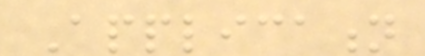Application
